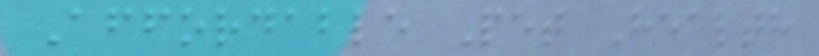Affordable Pet Health
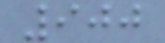900
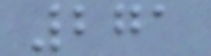271
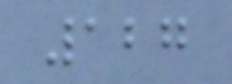127
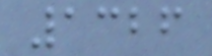1326
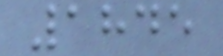1845
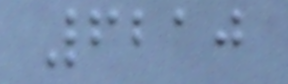6210
